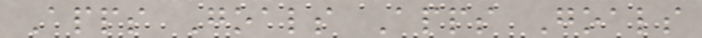Apps Goals Apps Goals
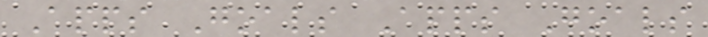Apps Goals Apps Goals
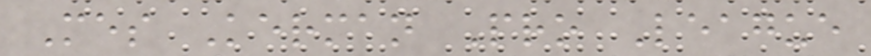Mes Kerman Pro League
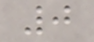0
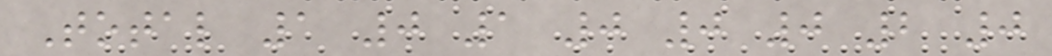Total 1 0 1 0 0 0 2 0
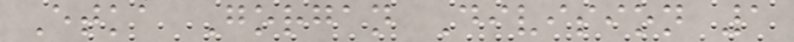Etka Gorgan Division 1
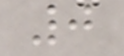0
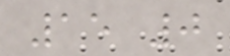15 0
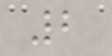2
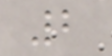2
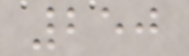250
